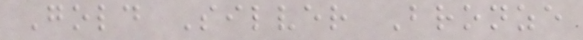Gold Silver Bronze
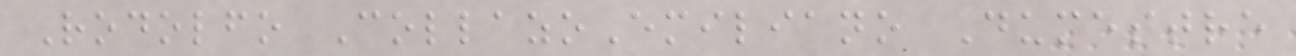Rodolfo CollazoEmiliano Dumestre
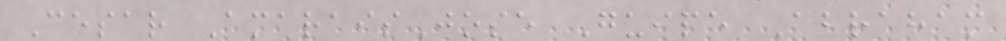Cesar AmaraisJose Guipe Abraham
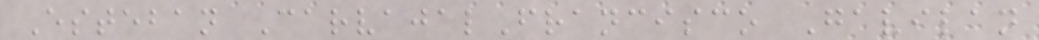Esteban CarvajalFrancisco Gavilan
